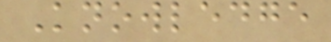Knowledge
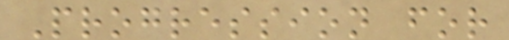Progression for
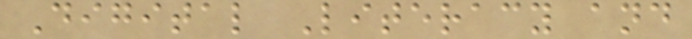Digital Literacy and
